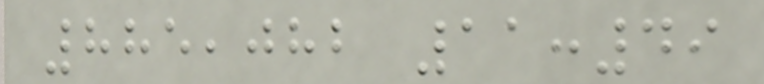885,082 11:49
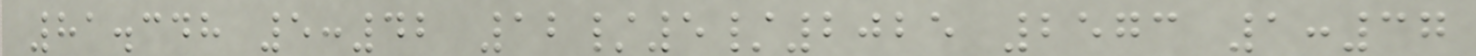81.348 5:42 12/5/2025 2573 1:37
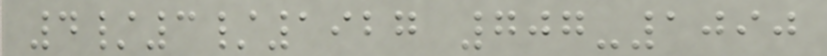4/3/1927 707-1090
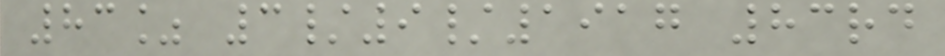83% 3/9/1917 83rd
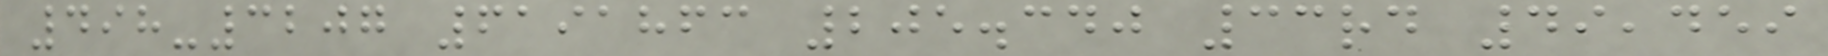498-3207 6191863 205.340 33rd 49,459
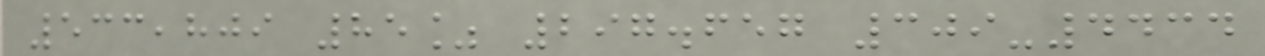533,809 85% 297.657 309-4434
